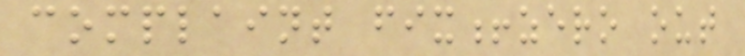complaint fix!zero out
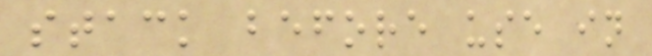stack before use in
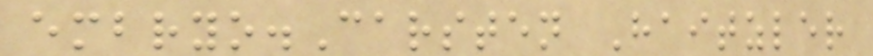embryo.Carsten Haitzler
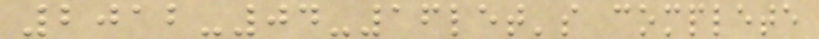2012-04-16let's complete
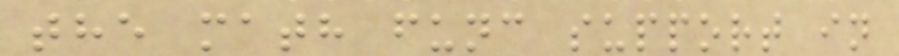the math func support in
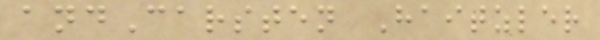andCarsten Haitzler
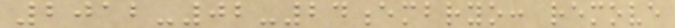2012-02-24embryo: remove
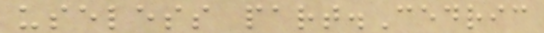useless part.Cedric
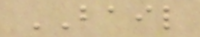BAIL
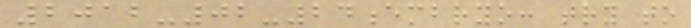2012-02-24embryo: try to
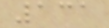131
